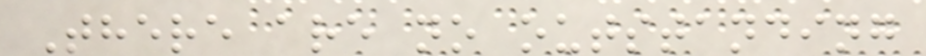There are no outstanding
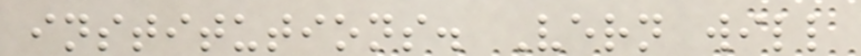institutions. Vern will
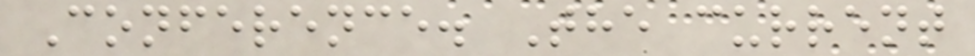Conference. The current
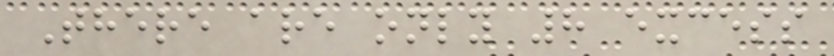There are only 8 excess
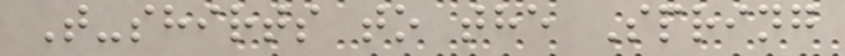T-shirts to the Spring
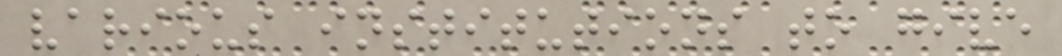various institutions to give
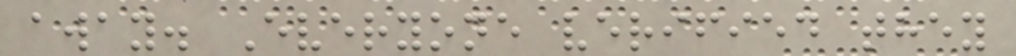away. Everyone verified they
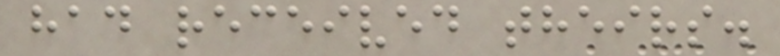had received theirs.
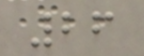26
